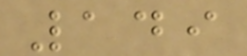149
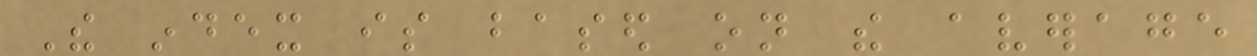The index is based on the average
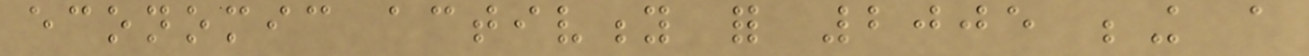economic activity for 2005 being a
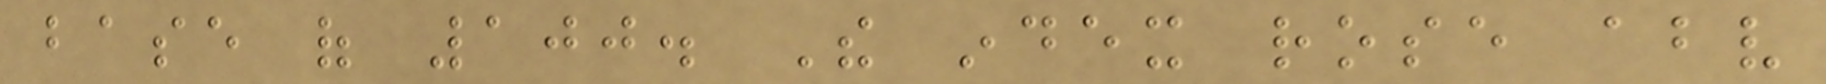base of 100. The index rose above
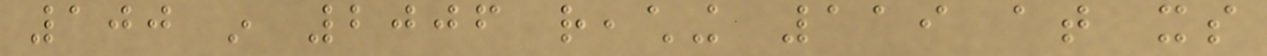100 in 2006 reaching 119 at its
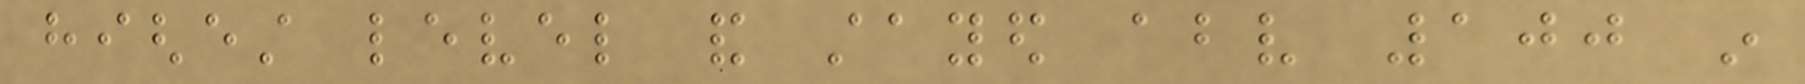highest level and stayed above 100 in
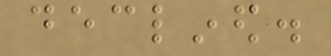declined.
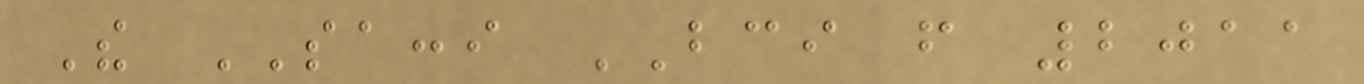The SACCI BCI from 2011
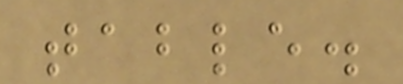table.
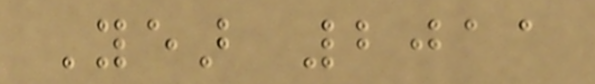Year 2011
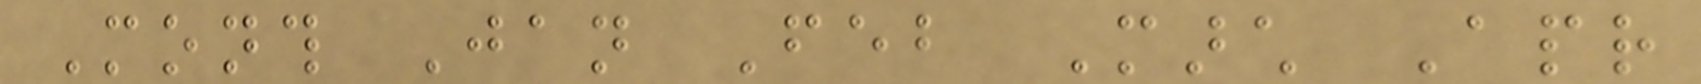Month Jan Feb March Apr
